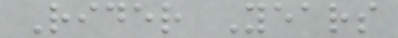Rider Years
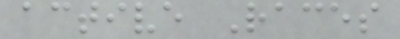active Races
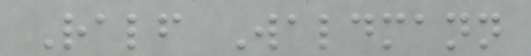Ralf Waldmann
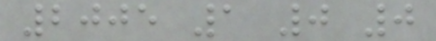2005 1 0 0
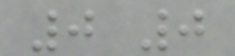0 0
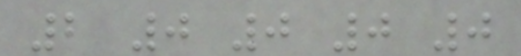2 0 0 0 0
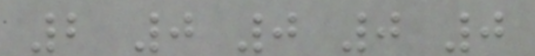2 0 0 0 0
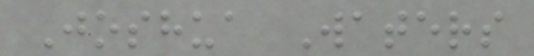Joshua Waters
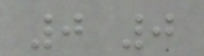0 0
